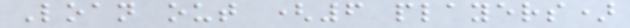Loan out (6 players)
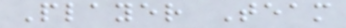Player Team
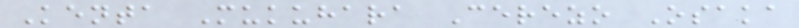Kenta Mukuhara Cerezo Osaka
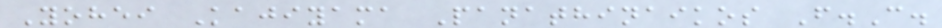Yohei Kajiyama Panathinaikos F.C.
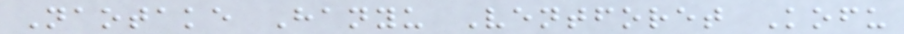Naotake Hanyu Ventforet Kofu
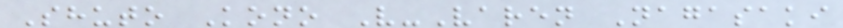Shuto Kono V-Varen Nagasaki
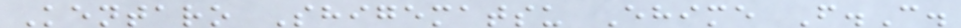Kentaro Shigematsu Ehime F.C.
